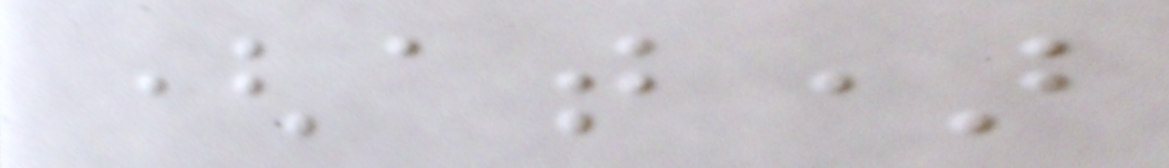(at)
